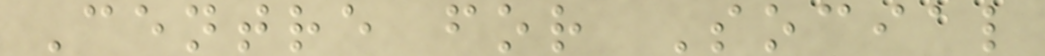Centre for Social
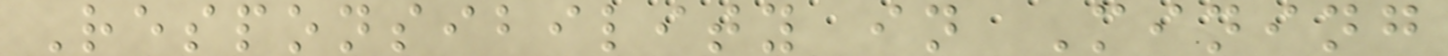Responsibility in Mining
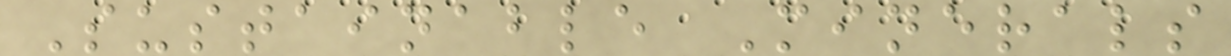Sustainable Minerals
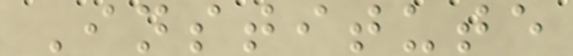Institute
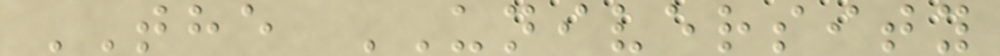THE UNIVERSITY
